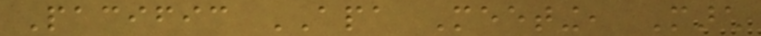Pacific APA Meeting, March
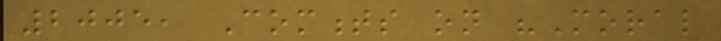2005, Comments on "Moral
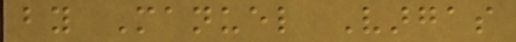by Manuel Vargas
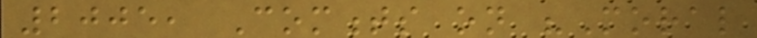2005, Comments on "Moral
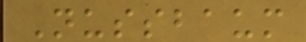Nussbaum
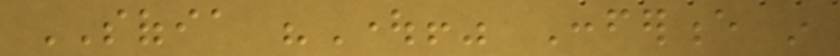SOFIA "Ought!" Conference in
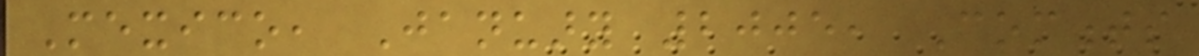Mexico, January 2005, Comments
